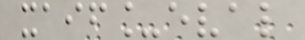xaif_eval
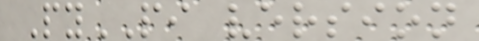PyPI version
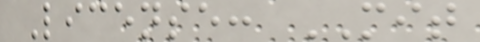License: MIT
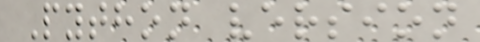Python version
